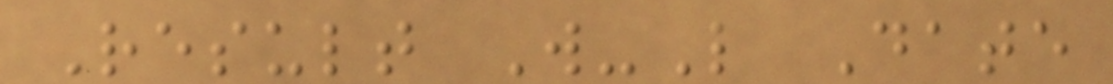Result W-L Date
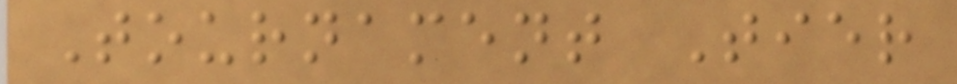Tournament Tier
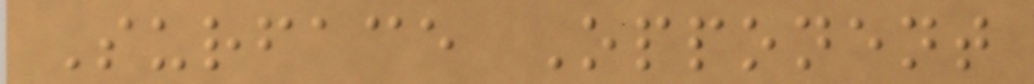Surface Opponent
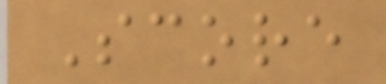Score
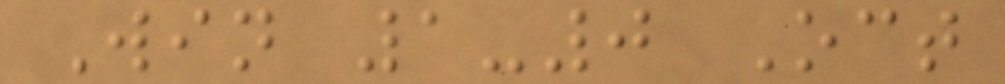Win 1-0 Oct
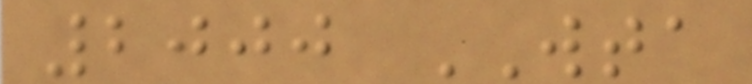2000 WTA
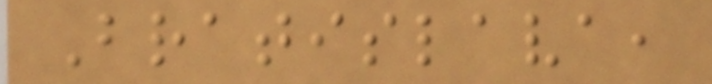Bratislava,
